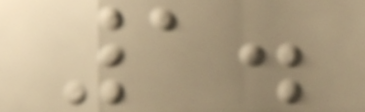1.
